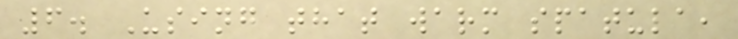6. Using that warm spatula,
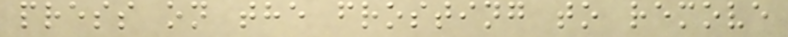press on the frosting to remove
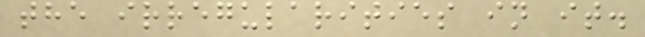the irregularities in it.
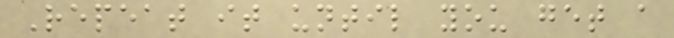Repeat it until you get a
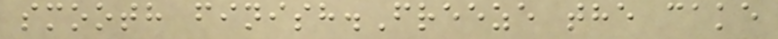smooth finish.Freeze the cake
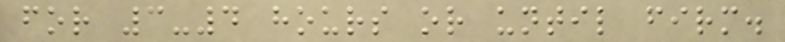for 3-4 hours or until firm.
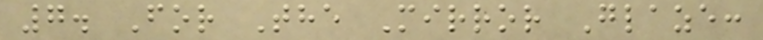7. For The Mirror Glaze:
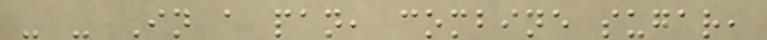- - In a pan, combine sugar,
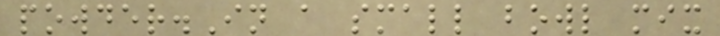powder.In a small bowl mix
